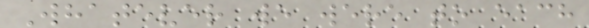Whatever we were to each
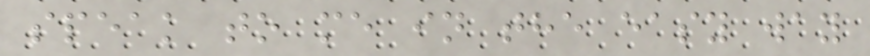speak to me in the easy way
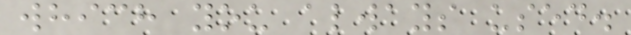which you always used.
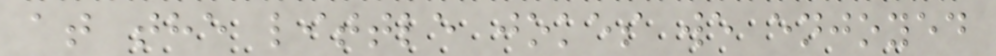at the little jokes we enjoyed
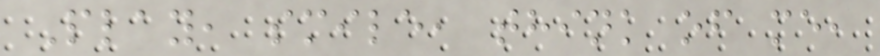Play, smile, think of me,
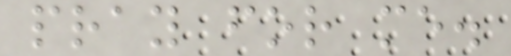pray for me.
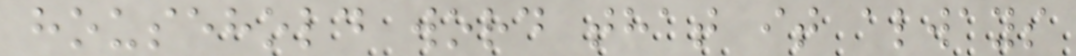household word that it always
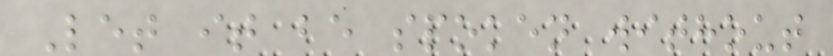Let it be spoken without
